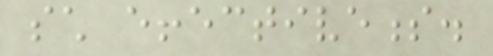such effectiveness.
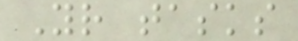Your tasks
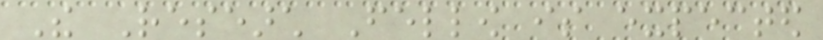The Research Fellow is expected
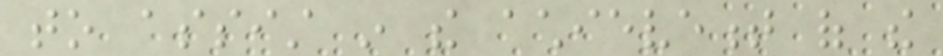to assist in the achievement of the
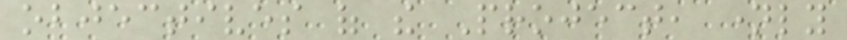objectives of the Project, namely
